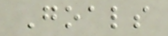Goals
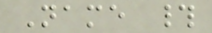Name #
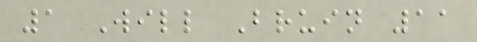1 Will Bruin 11
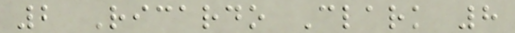2 Ricardo Clark 8
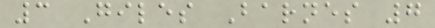3 Giles Barnes 7
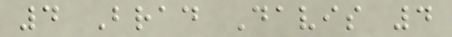4 Brad Davis 4
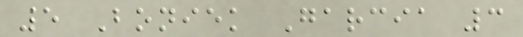5 Boniek Garcia 3
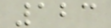123
